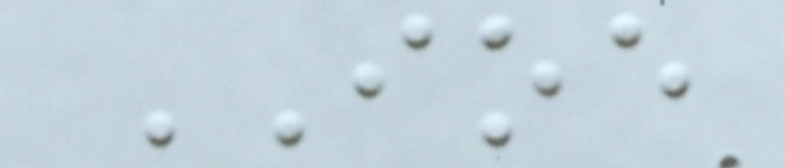IOE
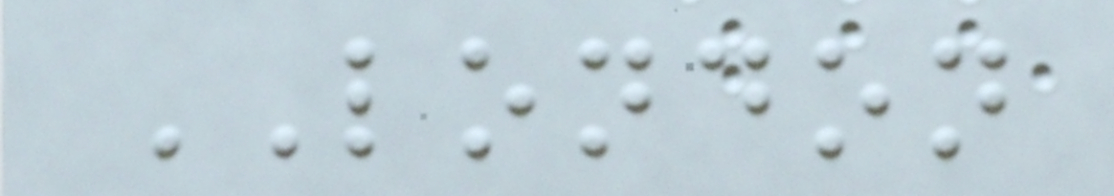LONDON
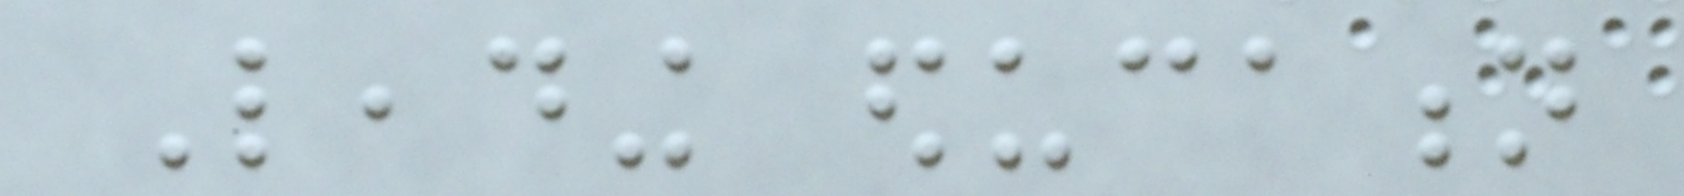Leading education
